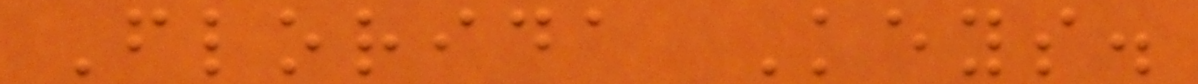Florida Keys.
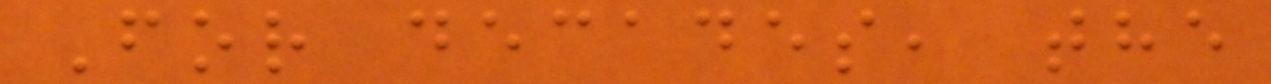For decades, the
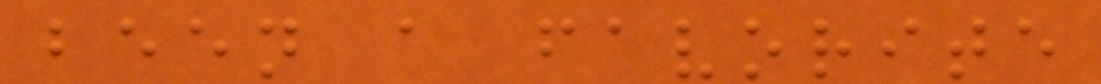been a favorite
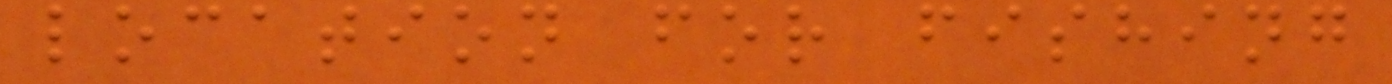location for fishing
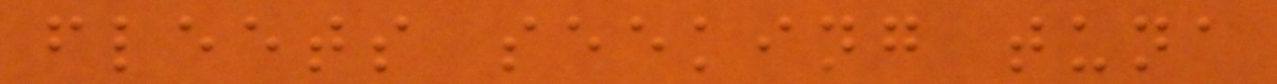fleets seeking tuna
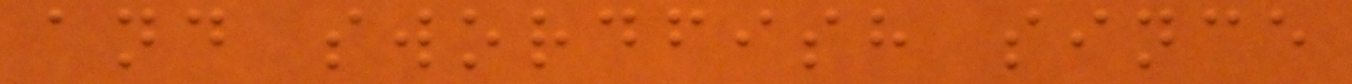and swordfish since
